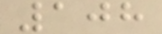108
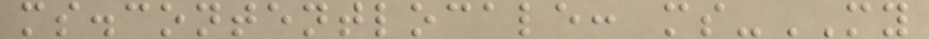ms.contentlocale: ms-MY
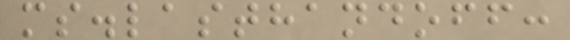ms.lasthandoff:
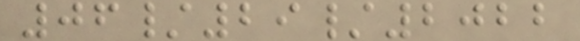06/29/2022
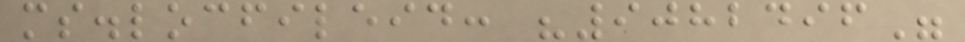ms.locfileid: "9082496"
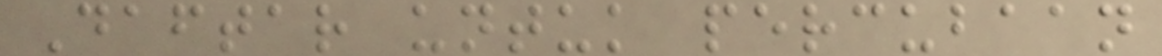Daftar untuk percubaan
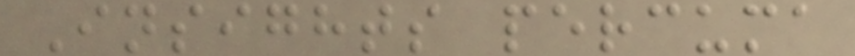Insights percuma
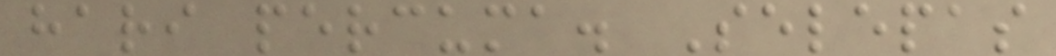hari percuma. Selepas
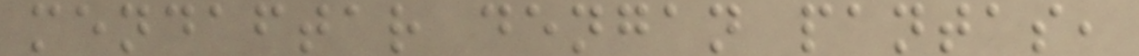mendaftar dengan pantas,
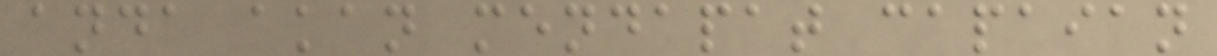anda akan mendapat capaian
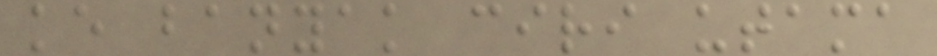ke banyak ciri utama
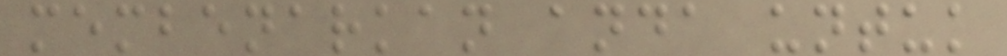membenarkan anda untuk
